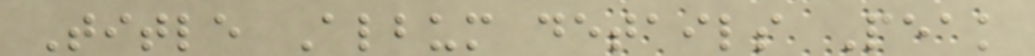Title Album details Peak
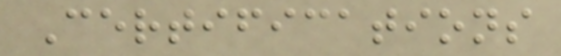Certifications
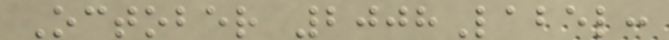October 2008Label:
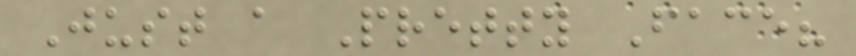Just a Pretty Face?
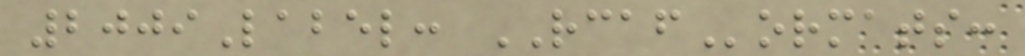2009Label: RCAFormats:
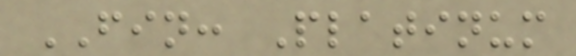FIN: Platinum
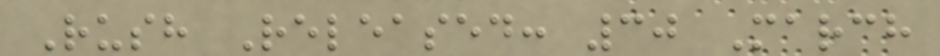Rush Released: 30 March
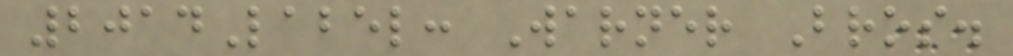2014Label: Warner Bros.
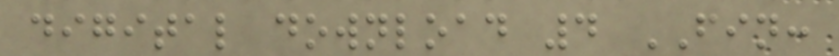digital download 4 FIN:
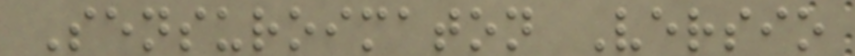Sensuroimaton Versio
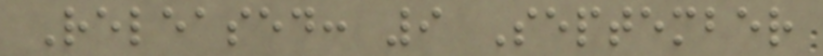Released: 9 September
